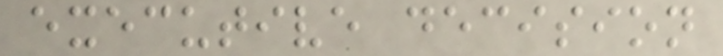executive decision
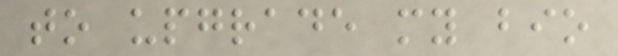to upgrade my bio
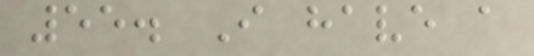55. I have a
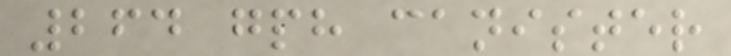264 gph canister
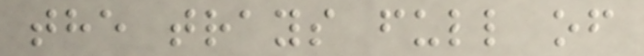the trays full of
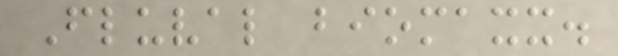Fluval biomaxx.
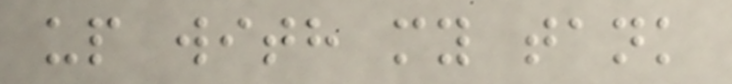up with my tank
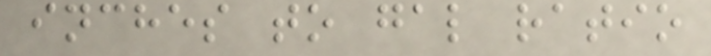inches to gal ratio
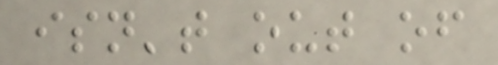isn't out of
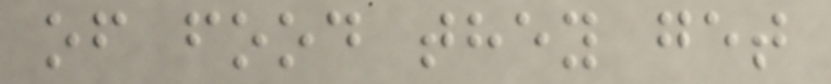of food they get
